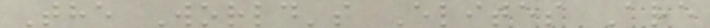The World's Elites Are
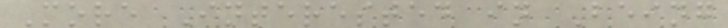More Interested in Being
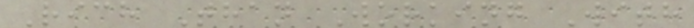Rich Than Working With
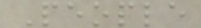People
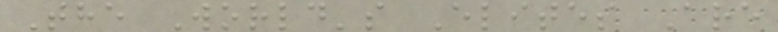The World's Elites Are
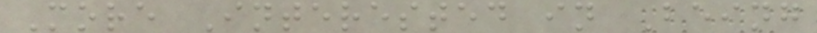More Interested in Being
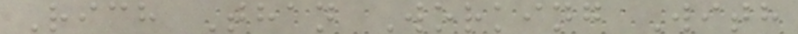Rich Than Working With
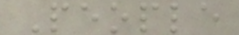People
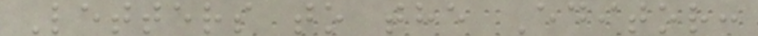Letters to the Editor:
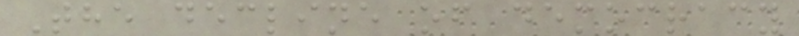The decline of democracy
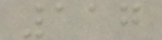117
